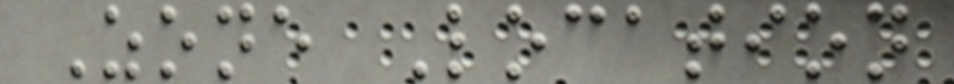Zone Location
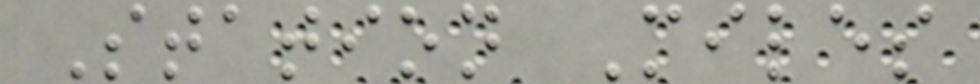Station Miles
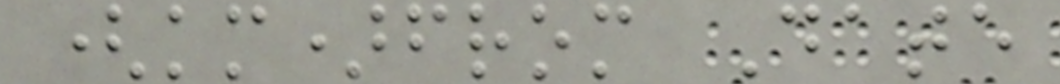(km)from Date
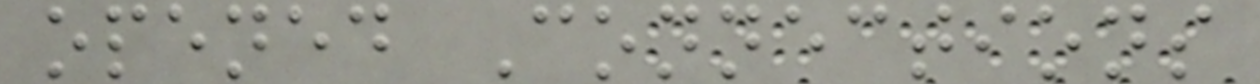opened Connections
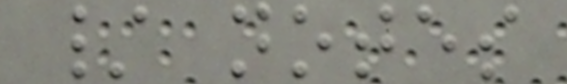/ notes
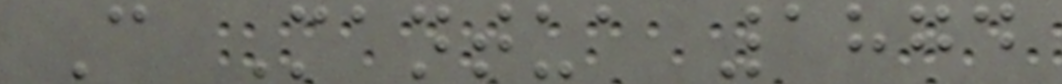C Mantua 1874
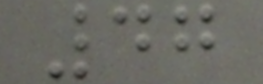47
